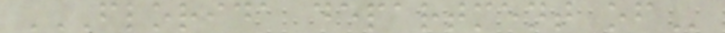FLORIDA DEPARTMENT OF
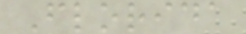Florida
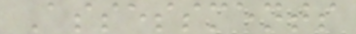Assessments
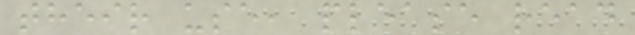their use, please read
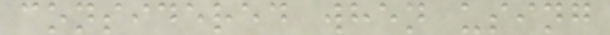considered when using
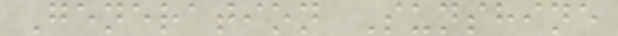Generation Sunshine
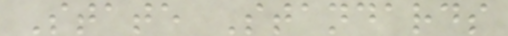State Standards
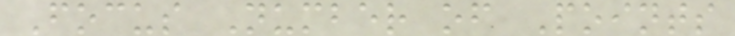Focus Number of Points
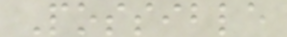Possible
